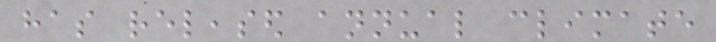has released annual climate
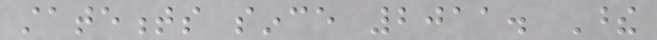statements since 2011. These
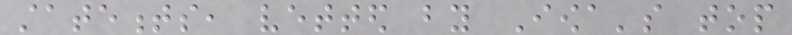statements, vetted by Iowa's top
